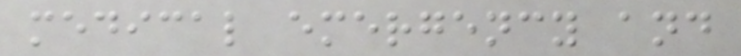medical emergency and
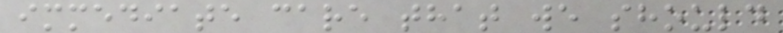immediate care that we should
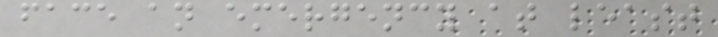face an emergency at least
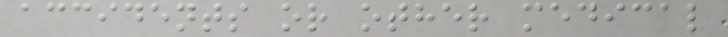accidents or other medical
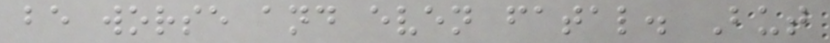be worse and even fatal. But
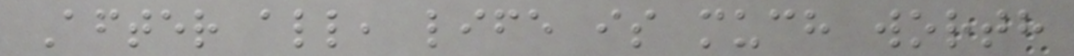After all, life is much worth
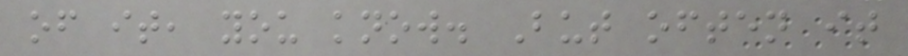of it, you know. But often it
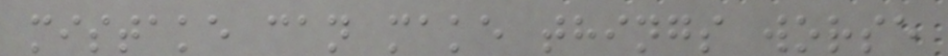mistake can make things worse
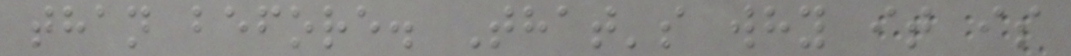than before. That's why it is
